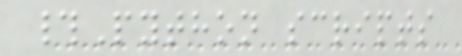#Python scripts
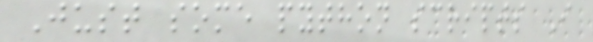Just some python scripts I
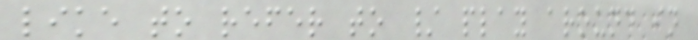like to refer to / play around in
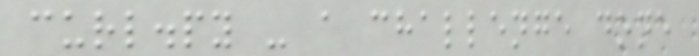curl.py - a challenge done
